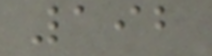192
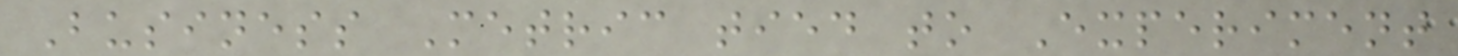Business Metric tied to Experiment
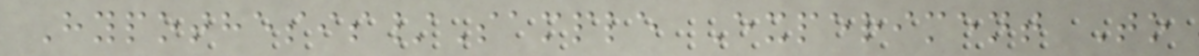Hypothesis/Sample Experiment To
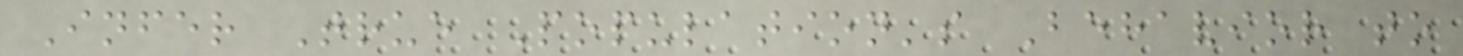Infer True Population's Behavior to
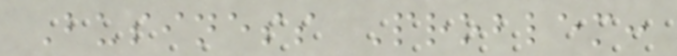Business Problem:
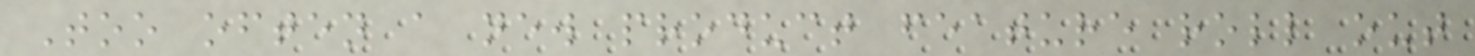Too often a new product feature roll out
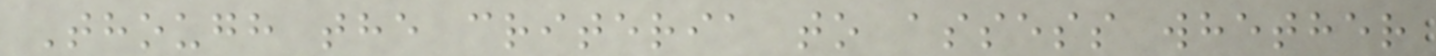Though the criteria to assess whether
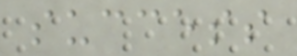success
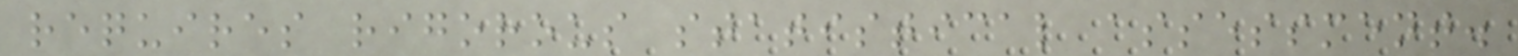requires rigorous statistical assessment.
